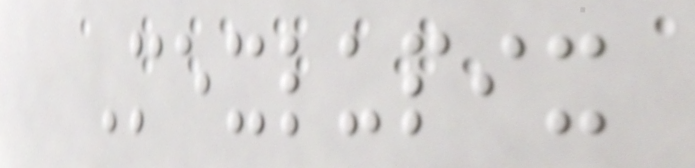Mexlupix
